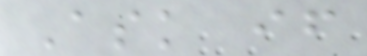Ask if
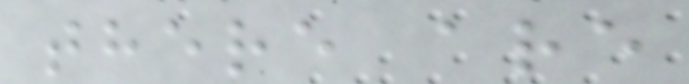there are
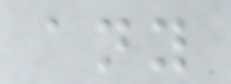any
